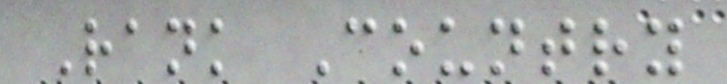Rank Country
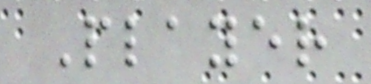Player
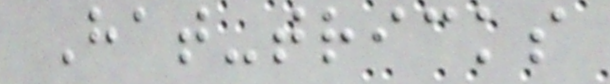Hat-tricks
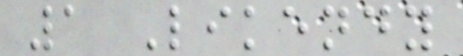1 Likendy
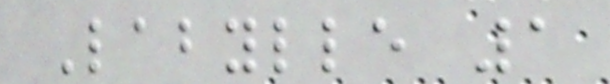Labylle 1
